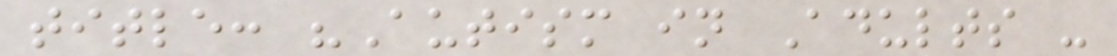title: "Autism in Adults -
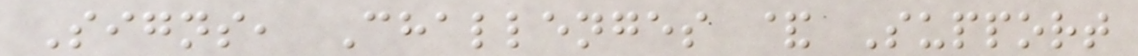Signs, Challenges & Support
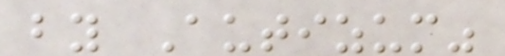by Autizum"
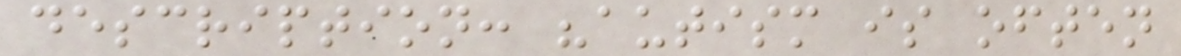description: "autism is often
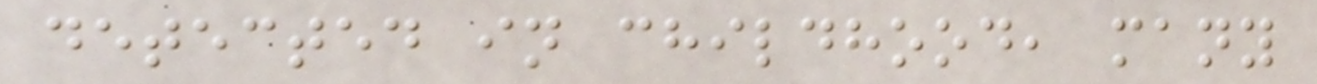detected in childhood, many
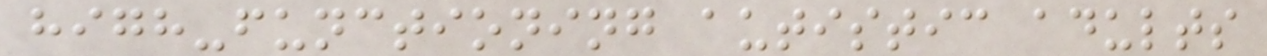high-functioning autistic adults
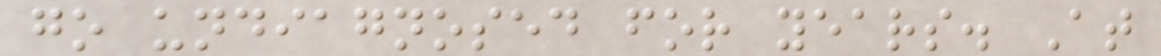go undiagnosed for years. At
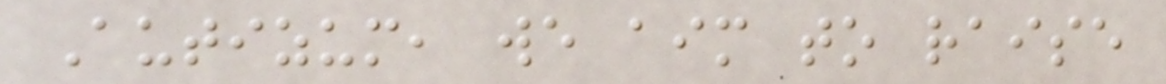Autizum, we aim to raise
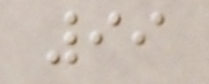99
